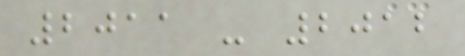2011 - 2012
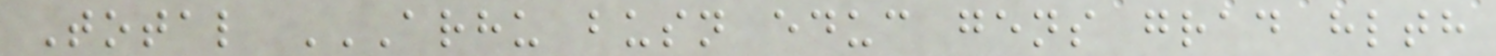Total ARHU BUSN EDUC GENS GRAD HLTH
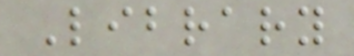Library
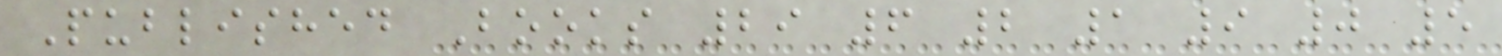Published Books 29 6 2 1 9 0 5
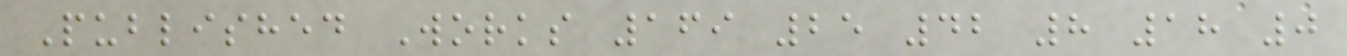Published Works 169 25 42 8 18 0
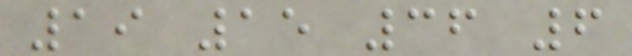19 15 36 6
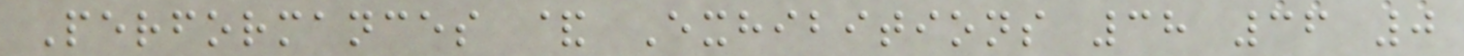Performances & Exhibitions 38 36 0
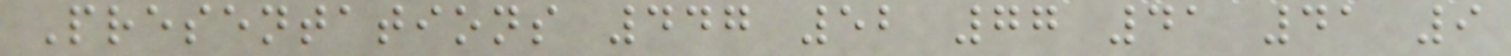Presentations 447 52 77 41 41 9
